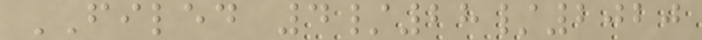FILED 4/28/2020
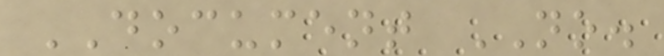DOCUMENT NO.
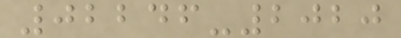02246-2020
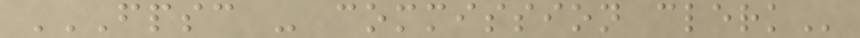FPSC - COMMISSION CLERK
